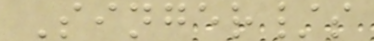Singer/s
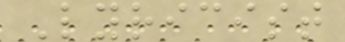Lyricist
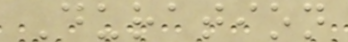Duration
